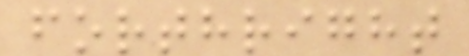forthright
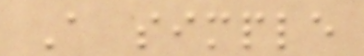A simple
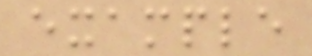example
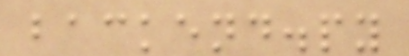backend.py
